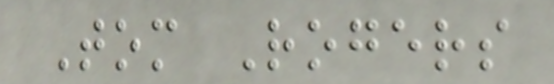Tom Rogers
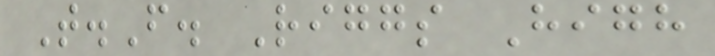T.F. Riggs High
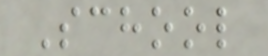School
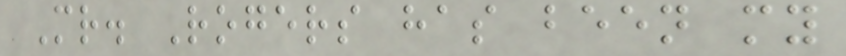Mr. Rogers has been my
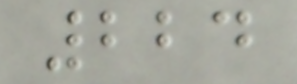224
